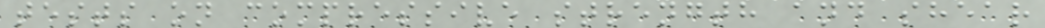tests on compressive strength and shear
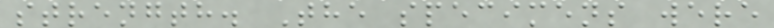strength. The specimens were
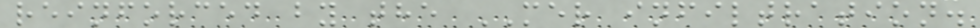reinforced by the MER infiltration.
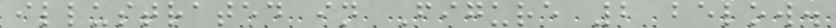illustrated in Figure 2 below.
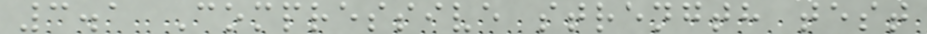3.1 Compressive strength test
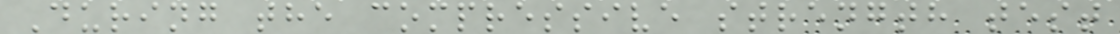During the compressive strength test
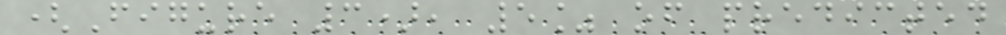(Figure 3), 5% of predicted
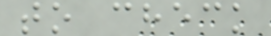to check
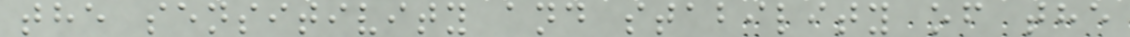the sensitivity and stability of the
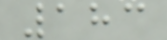183
